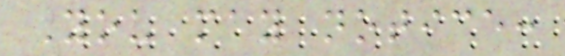You may notice:
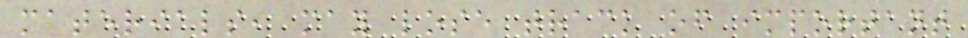materials, may lose track of important
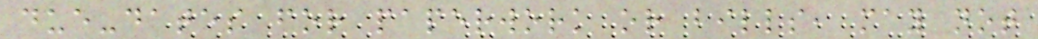due-dates for paperwork or bills, may not
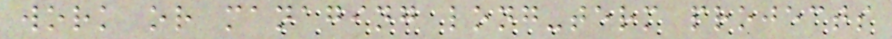work or managing long-term projects
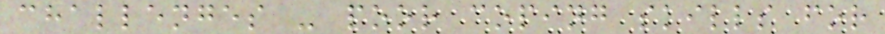challenges - poor coping skills for
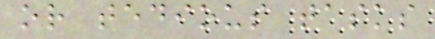or tedious tasks
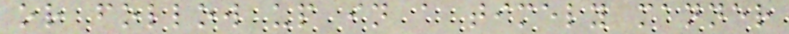or follow up in a timely manner
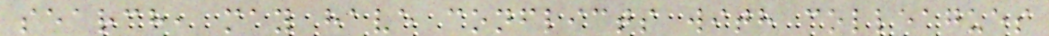search, may have conflicts with colleagues
